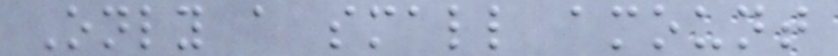Only a small amount
